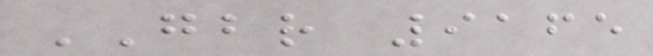GBR 9165
